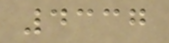4337
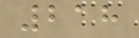218
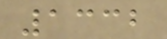1332
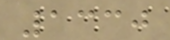1330
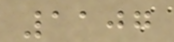1107
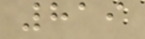819
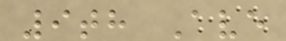9th Ave
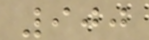900
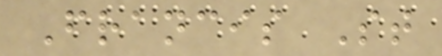Francis St
